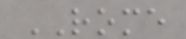ROME
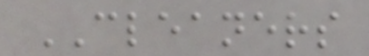CLEANERS
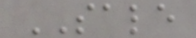SALE
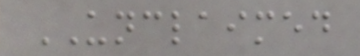UNCLAIMED
